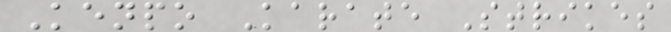Kenpo Karate Strikes
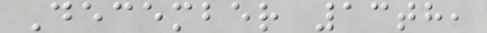December 13th,
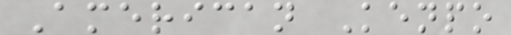American Kenpo
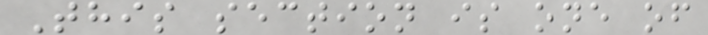This section is one of
